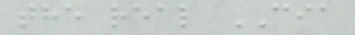the real CIA
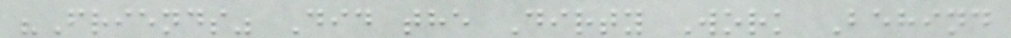"Friends" Did the Dirty Work Behind
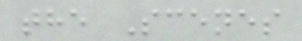the Scenes
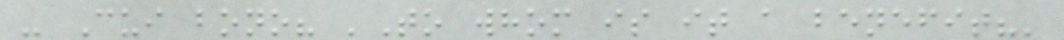- Cui bono? 'To whom is it a benefit?'
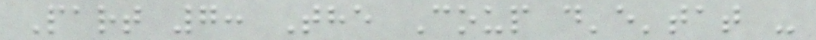Part 7: The Coup d'e'tat -
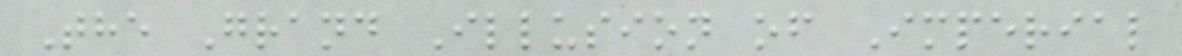The Grand Illusion of Imperial
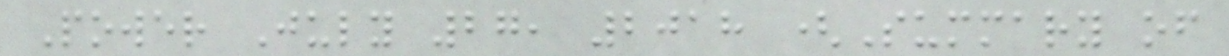Power July 27, 2018 (Summary of
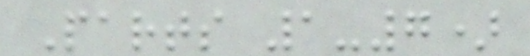Parts 1-7)
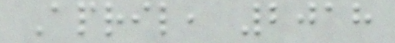April, 2018
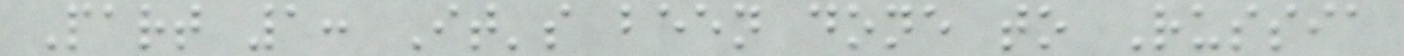Part 1: It's been done to Russia
